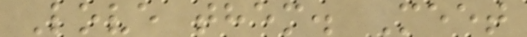Love them. Meet
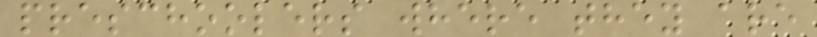preschoolers where they are
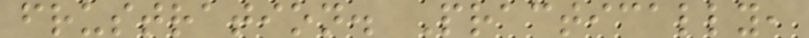frustration. Practically,
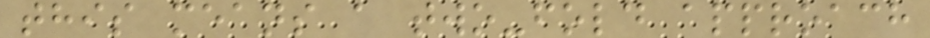this means a two-fold approach
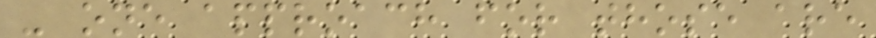- one approach for those are
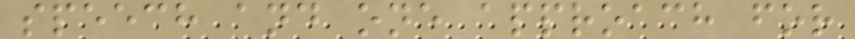speech and one approach for
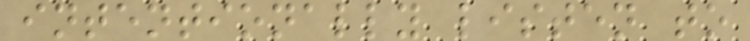intentionally listen to
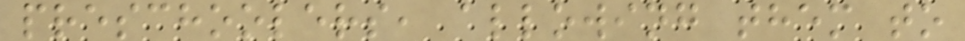preschoolers, allowing them to
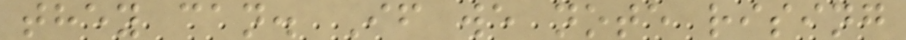they can. If we note rising
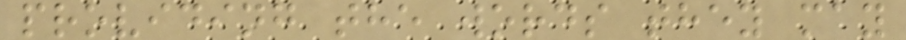providing the words they may
